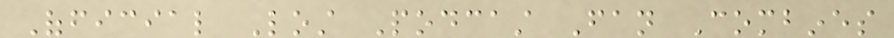Official Lost Podcast Fan Combines
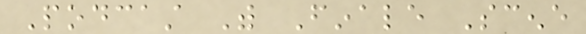Podcast With Finale Scene
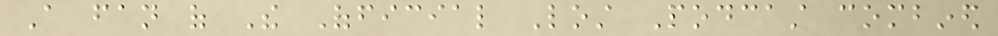A fan of The Official Lost Podcast combined
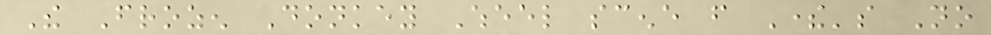The Frozen Donkey Wheel scene from There's No
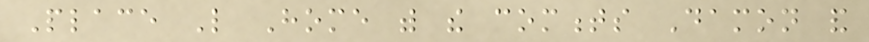Place Like Home with the comments Damon and
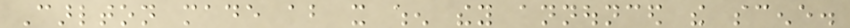Carlton made about it when they announced the scene.
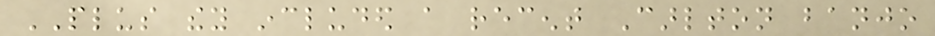PLUS they included a recent Carlton banjo
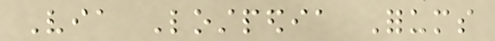Via Lostpedia Forums
